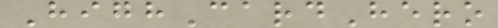HighCardHero
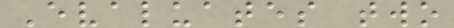Evaluates two
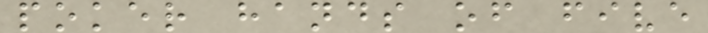poker hands of five
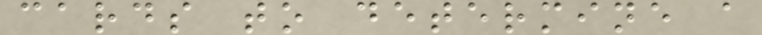cards to determine a
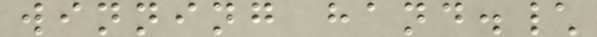winning hand.\
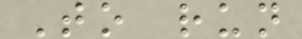To run
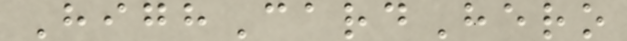HighCardHero
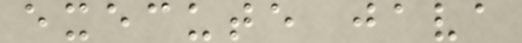execute java
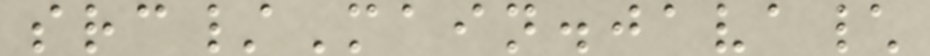src/Main.java\
